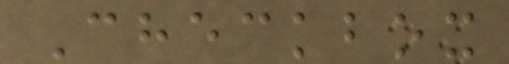Checkbox
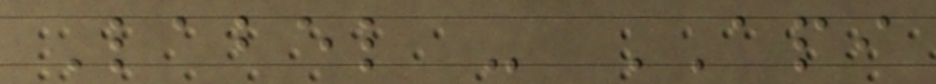Label - API
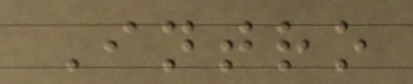Intro
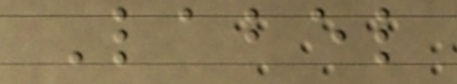Label
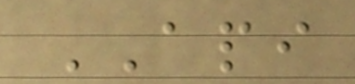API
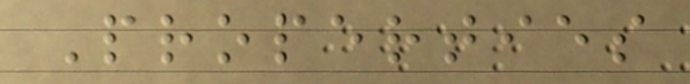Properties
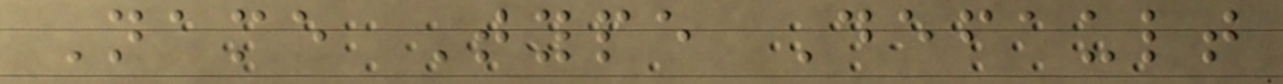Name Type Default
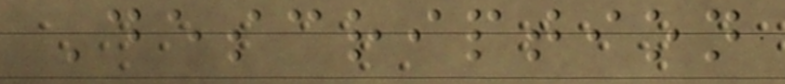Description
